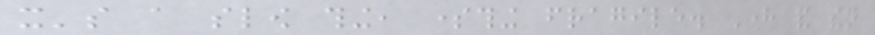it's a slow thing, something fragile. Here and then
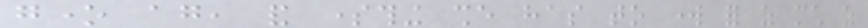gone again, and something she has to work for as much as
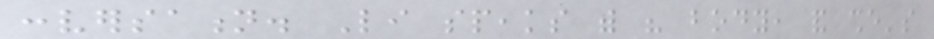conversation. Li speaks with his body, and she's
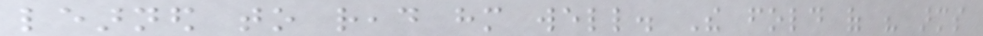learned to read him well. The fold of his arms
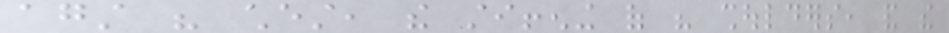against his chest, the stiffening of his shoulders, and the
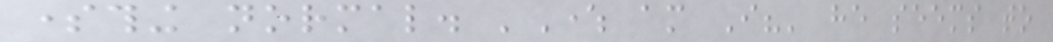something normal. 'Where am I?' he seems to
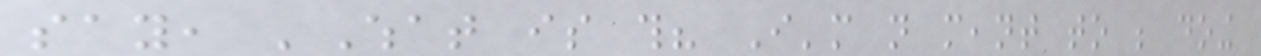say, 'What is this? I'm not meant to be doing
